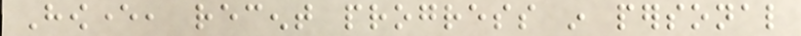However, recent progress in personal
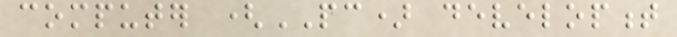computer (PC) development
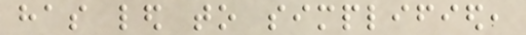has led to simplified,
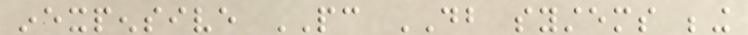inexpensive PC DB systems being
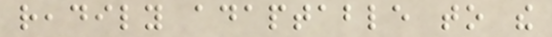readily adaptable to the
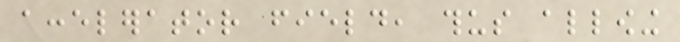accelerator field, thus allowing
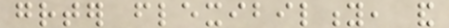greater flexibility, and
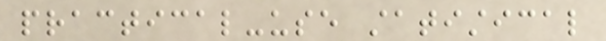practical-use statistical
